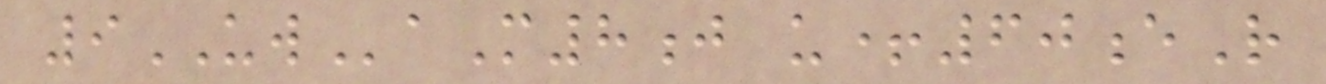9UWaM8j u+60eR
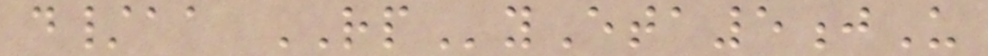d/aa RPyEta5jU
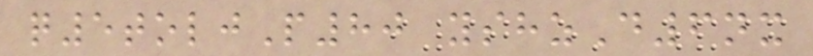q5toljP80 yshzD6nx
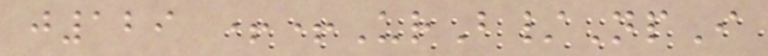j129 ++UrB/NpI
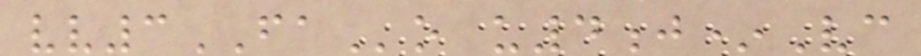vv3FAo u4j*Vc
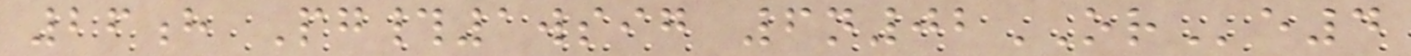26h Pg#1wsig 6n02ORe4
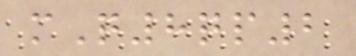mQ8qp2
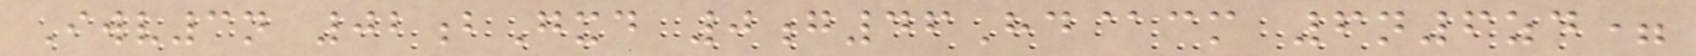Iwv3n 02bGxd 0g46Hd@cm 6n6zd=
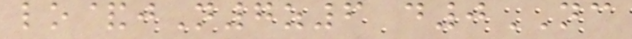lo&jN7z6 d0NC
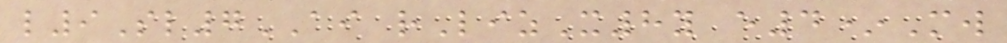l9Sl7AI rLizX8y e4*Mw
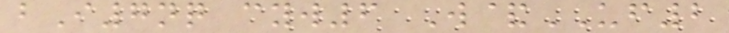bI7nq cyw6 W&UF2
